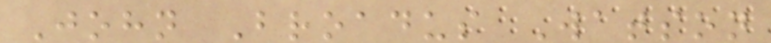John Broadus Watson
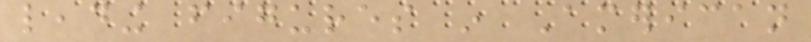leading figures in American
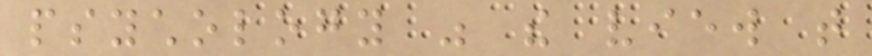psychology was the view that
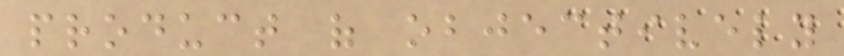product of objectively
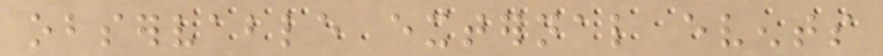observable external events
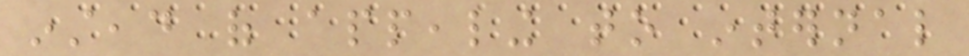instead of appealing to internal
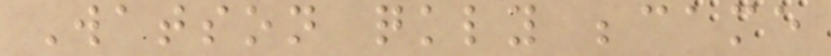Watson quickly became
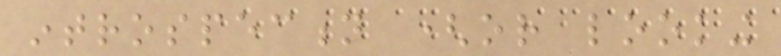introspection (or looking
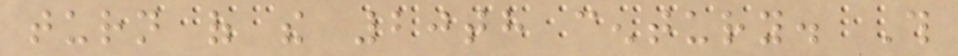turn of the 20th century. This
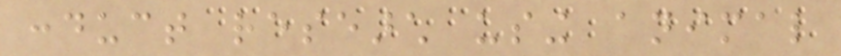conduct research using animal
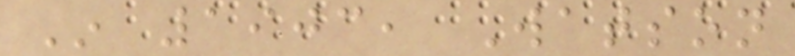In 1903, Watson
